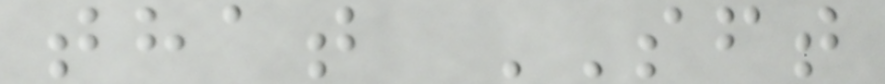that SFT
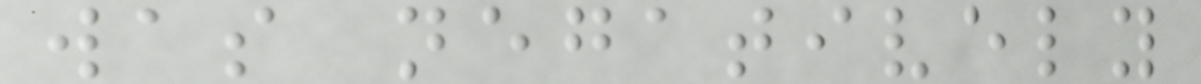was negatively
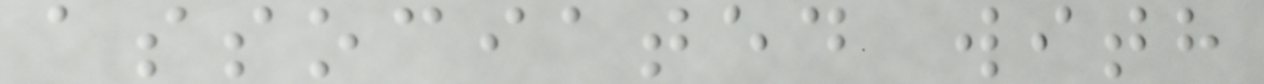associated with
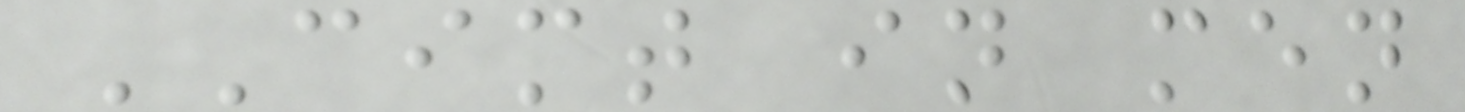CIMT in men
